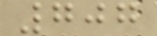707
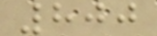800
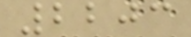2203
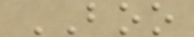BOO
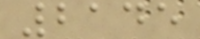2145
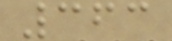363
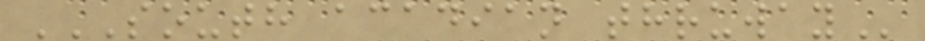SOUTH ACADIAN THRUWAY
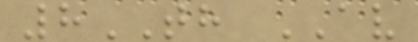8TH AV
